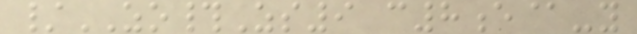/ZO#Zs9 c8e@-y
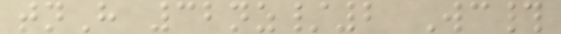tnH 32nz/2 Wc#
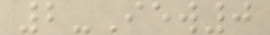2-Iew0
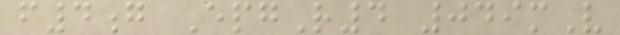f4g EpgR4 049mV
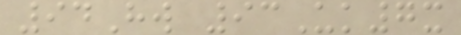94Hw 93Uk7x
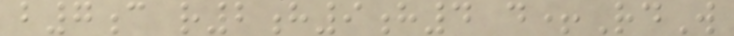b7c r2h9h4 d+RdW
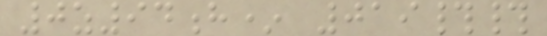0z94h* 019##
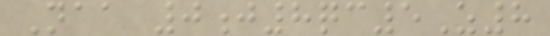Naa 0j8qc5Z8
